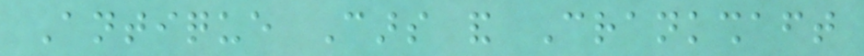Antique Cars and Crankshaft
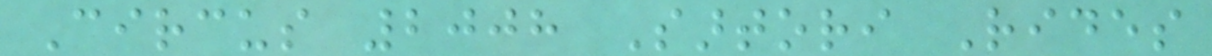Circus 2008 Sartori Rides
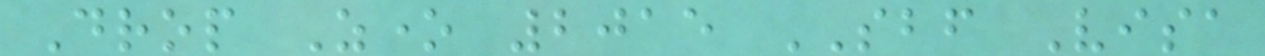Drop Zone 2015 SBF Visa
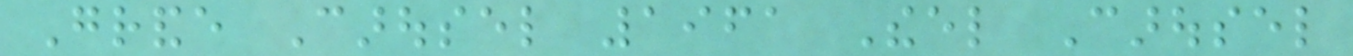Grande Carousel 1961 Theel Carousel
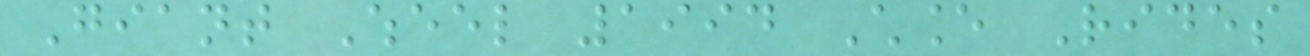Giant Wheel 1994 Chance Rides
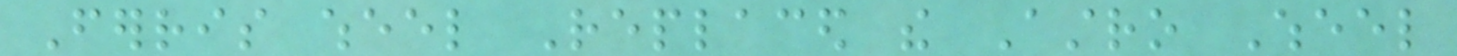Ferris wheel Replaced the Astro Wheel
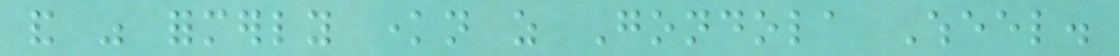and was formerly known as Gondola Wheel.
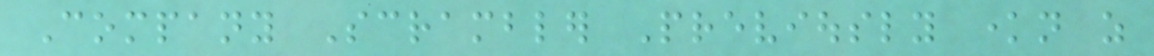Company Scrambler Previously known as
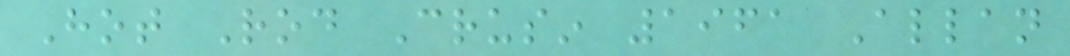Hot Rod Crusin 1961 Allan
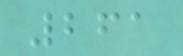261
